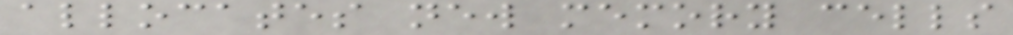allocates new memory cells
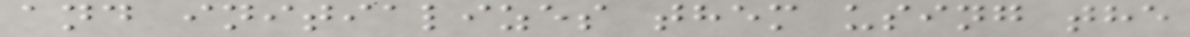and initializes them using the
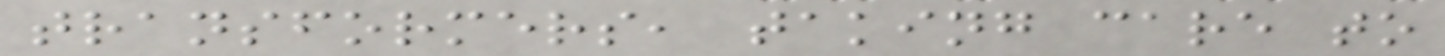transformers, taking care to
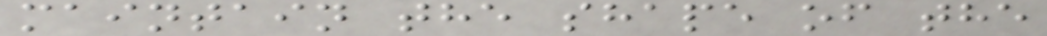maintain the shape of the
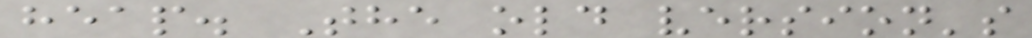heap. The old version's
